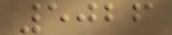5026
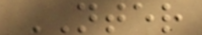NTER
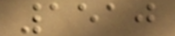1510
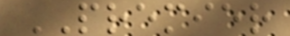PREMIER
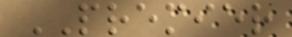PREMIER
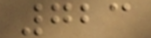723
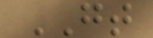GT
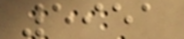5951
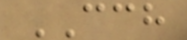CCH
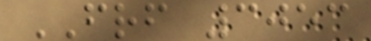FRF 3053
